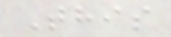This
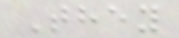They
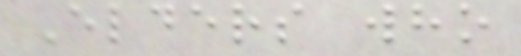Elders who
